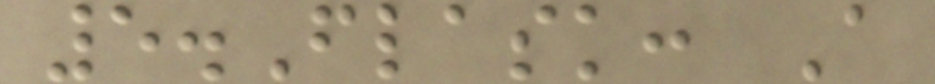5.Flask: A
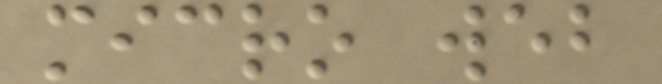micro web
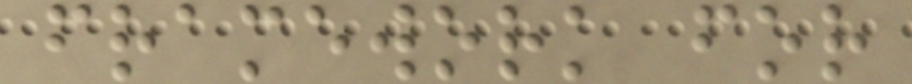framework for
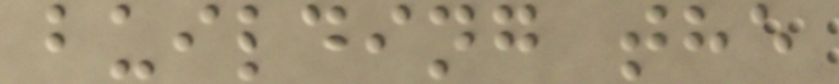building the
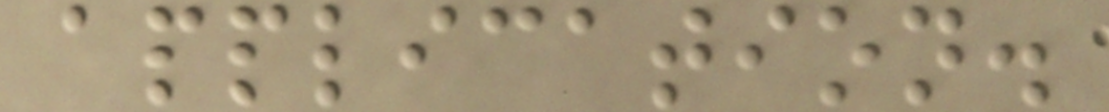application.
